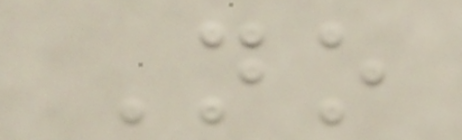No
